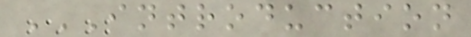INTRODUCTION
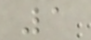1
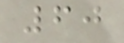60
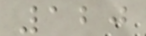120
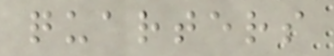quarters
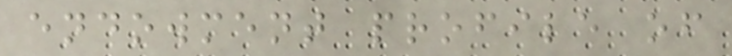endowment profile of
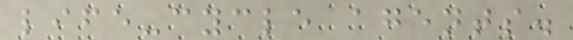life-cycle agents.
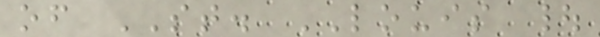of ST. LOUIS |
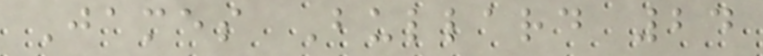James Bullard 24
